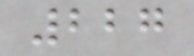227
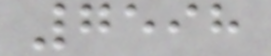7598
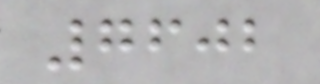7602
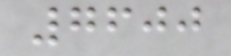7600
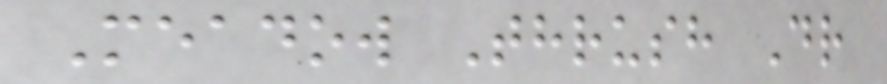Meadow Thrush Dr
